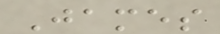James
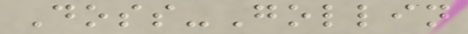Doss-Gollin
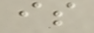is
